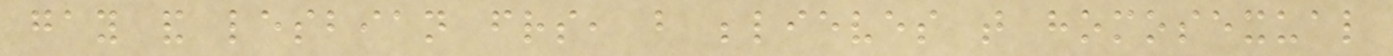gay and lesbian friends, but believes that homosexual
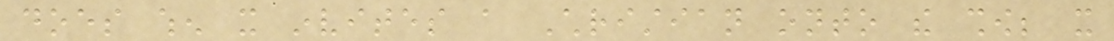does when it invites a Christian onto the show; it
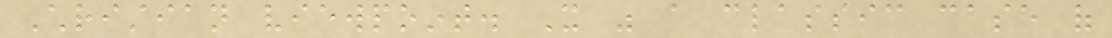Christian viewpoint. It was a classic case of
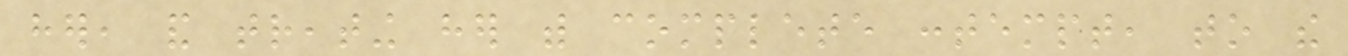her, and treating her with complete contempt, to the
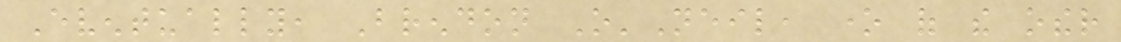Eventually, Brendon O'Neil, one of the other
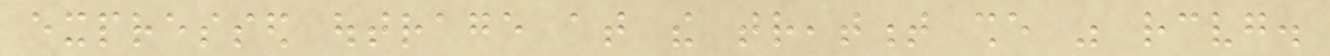expressed outrage at the treatment she was receiving.
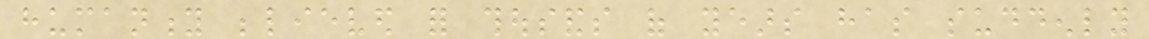humanity believed for thousands of years has suddenly
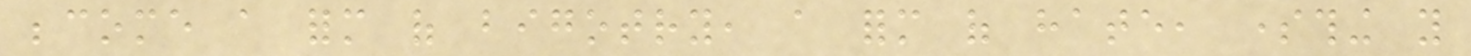become a form of bigotry, a form of hate, something you
